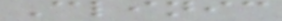Clinic
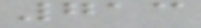713
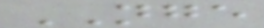NGE
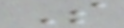S
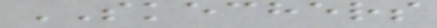SKECHERS
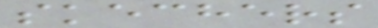skechers
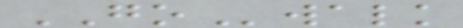GOwalk
